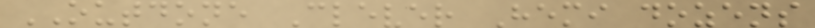OUTDONE Clever Hemi dozens
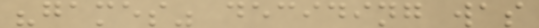"games" deciding was
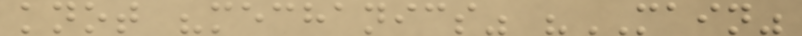knot "mechanics" "MAIN"
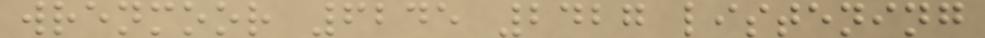wrenmoor 6245 2427 listening
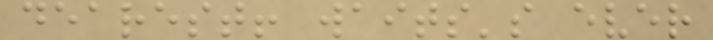dearest! waits's ever
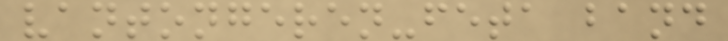vantongeren-feta band
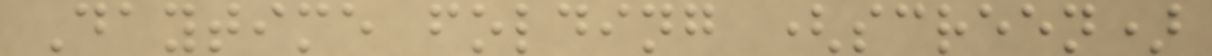Daytime folding (screen)
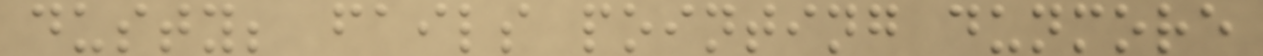dusty; fails pointing dunmore
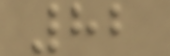82
